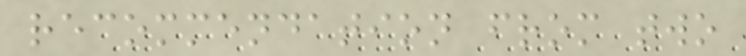recommendation from two
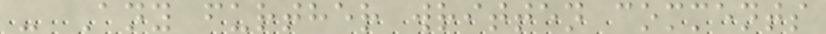- Any further written comments
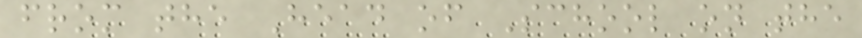from the Head of School on the
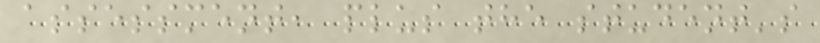assessment, plus the student's
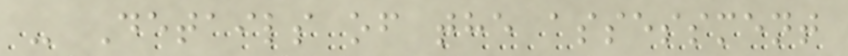- Details of the assessment
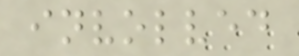involved
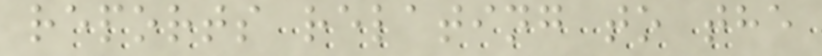reports relating to the
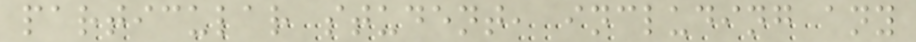particular student, including any
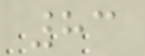83
